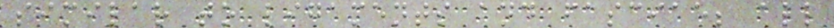similar to ligaments and fasciae; all
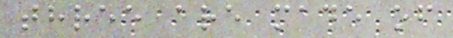three are made of
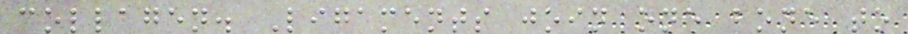collagen. Ligaments join one bone to
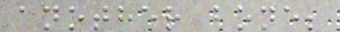another bone;
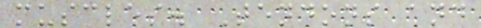muscles. Tendons and
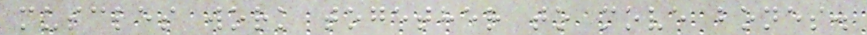muscles work together to move bones.
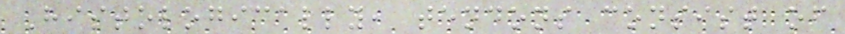Histologically, tendons consist of
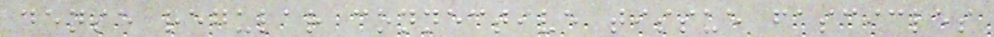dense regular connective tissue fascicles
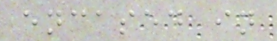encased in
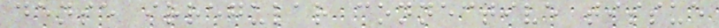dense irregular connective tissue
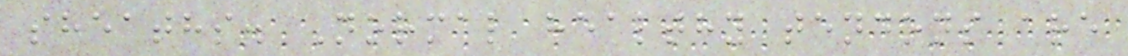sheaths. Normal healthy tendons are
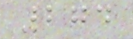274
